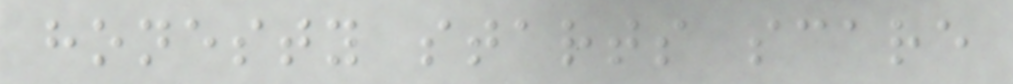honesty starts scare
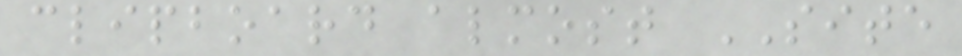clipboard almost SITE
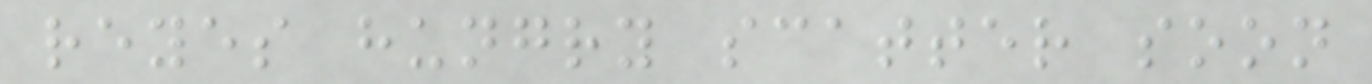reyes hungry scatter soon
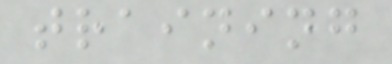training
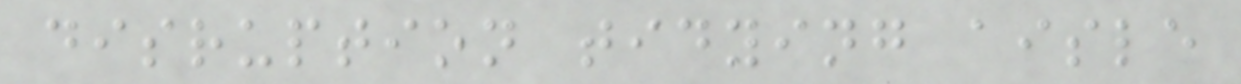disruption tidying aisle
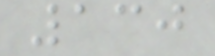130
